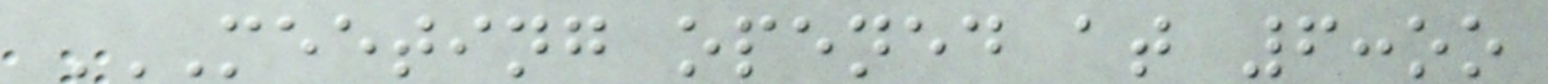MEETING OPENED AT 6:OO
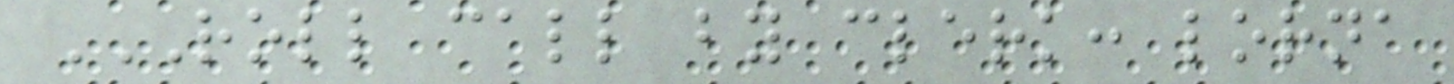ROLL CALL BY CLERK: LORNA
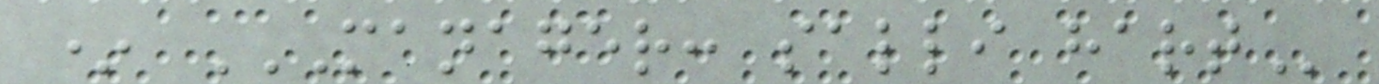* MANAGER: SALLI HART
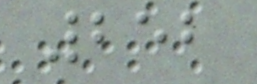252
